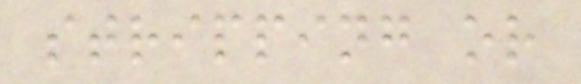stripping or
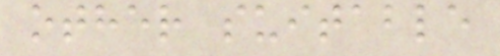other suitable
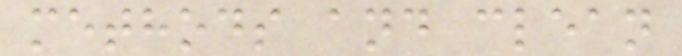methods and clean
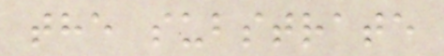the substrate
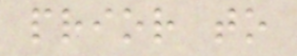prior to
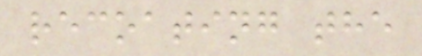recoating the
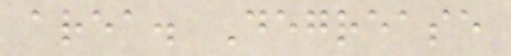area. Degrease
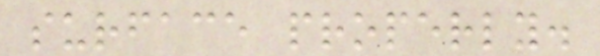surface properly.
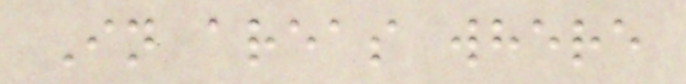In areas where
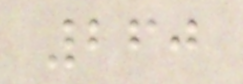260
